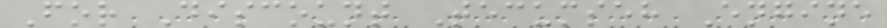For Discount Tecumseh Engine
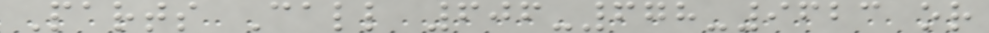Parts Call 606-678-9623 or
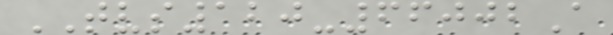TVS120-66002A
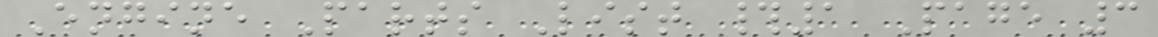Engine Parts List #1 Page 3
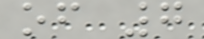of 7
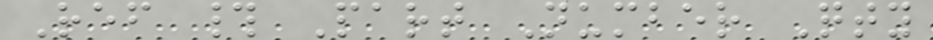Ref # Part Number Qty
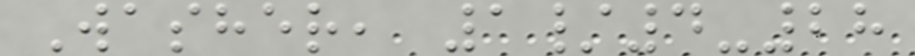Washer, 1/4-28
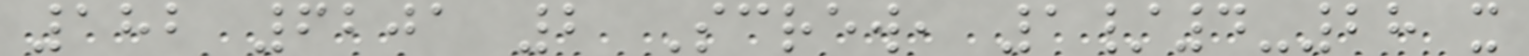182 6201 2 Screw, 1/4-28 x
